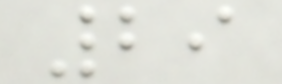29
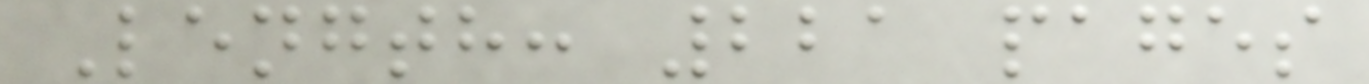Length: 221 pages
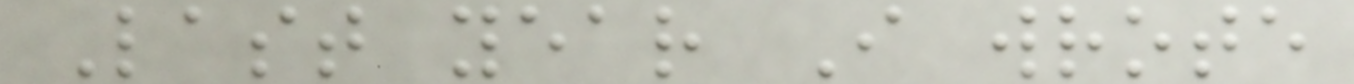Last year I wrote
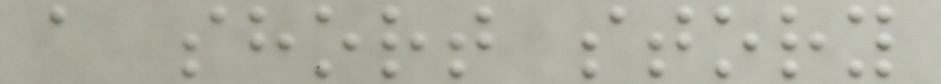a short story
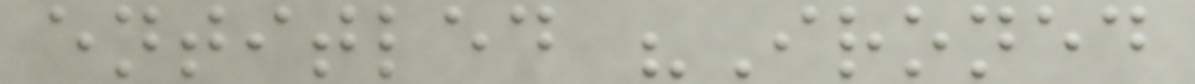entitled "Ironed
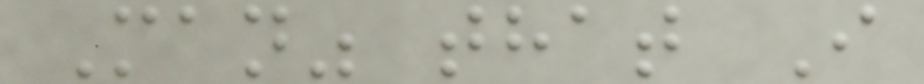Man" that I
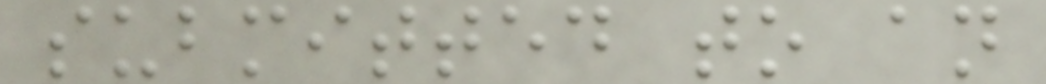submitted to an
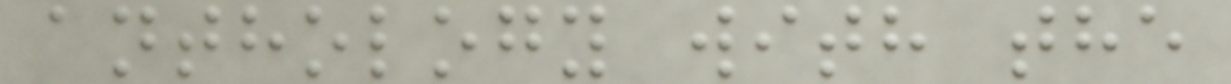anthology with the
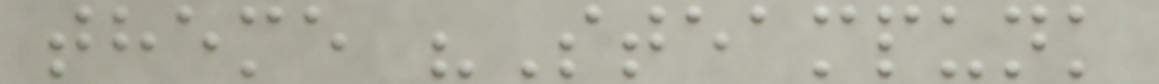theme "Steampunk
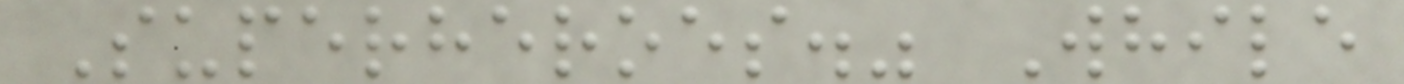Superheroes." While
